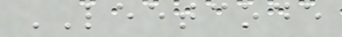LEETCODE
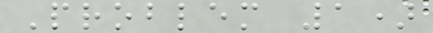Problem 1)
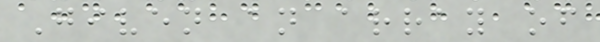Given an array of
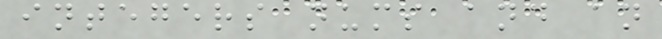integers nums and an
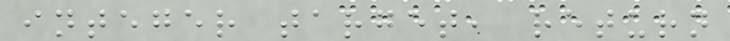integer target, return
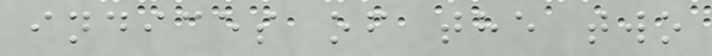indices of the two
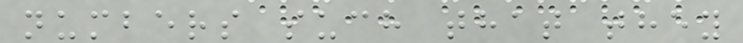numbers such that they
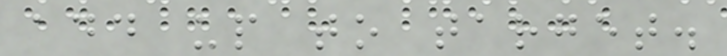add up to target.
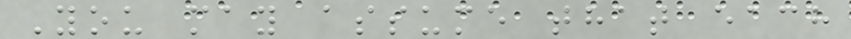You may assume that each
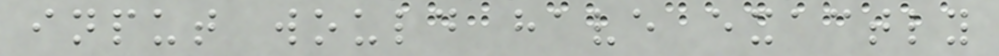input would have exactly
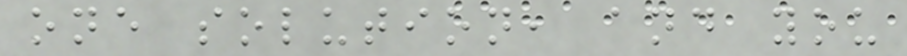one solution, and you
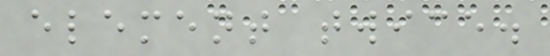element twice.
